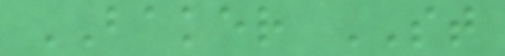BAKER ST
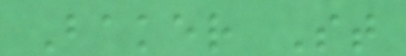Baker St
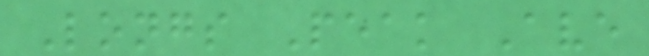Longs Peak Ave
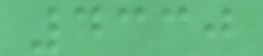4330
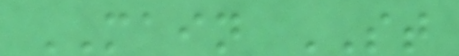MAIN ST
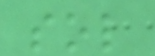sol
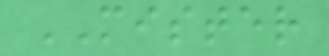MISTER
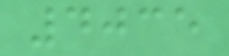4035
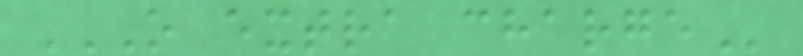O EXTRA CHARGE
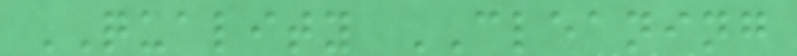QUALITY CLEANING
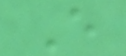E
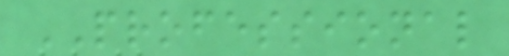PROFESSIONAL
